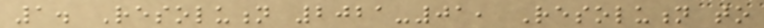1. Resolution 2021-01, Resolution to
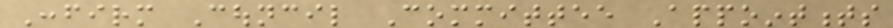Confirm Council Committee Appointments
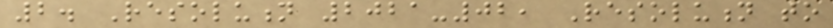2. Resolution 2021-02, Resolution to
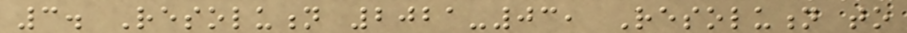3. Resolution 2021-03, Resolution to
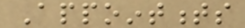Appointments
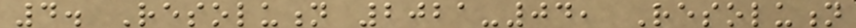4. Resolution 2021-04, Resolution
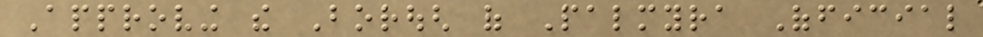Approving the Borough of Palmyra Official
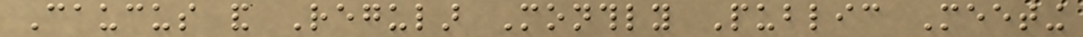Caucus and Regular Monthly Public Meeting
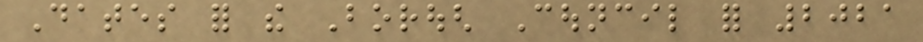Dates for the Borough Council for 2021
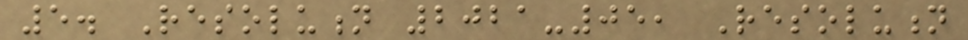5. Resolution 2021-05, Resolution
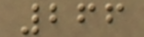266
